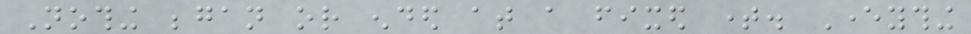Nothing began or ended at a fixed time. Everything
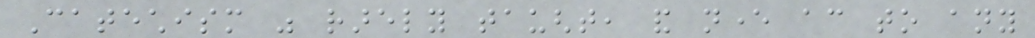Catechism was rarely taught, and never according to any
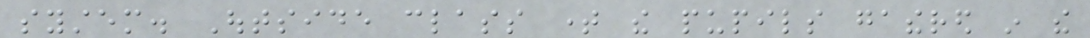system. Outside class time the pupils gathered in the
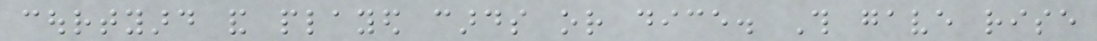courtyard and played cards or dice. This gave rise
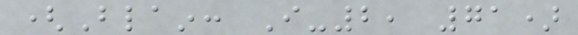(Blain: I-2, 71)
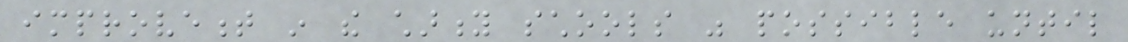improvement in the charity schools was possible until
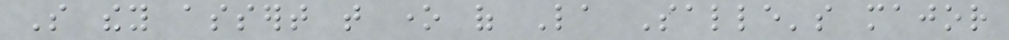So they assert that one of La Salle's major
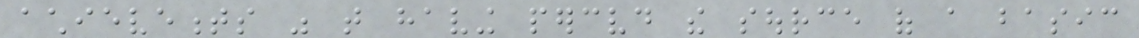achievements was that having perceived the source of a basic
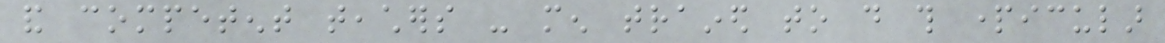and competent teachers - men trained to do this particular
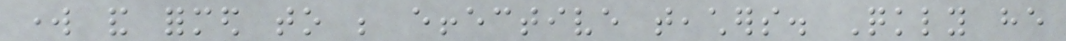work and formed to be effective teachers. Quickly he
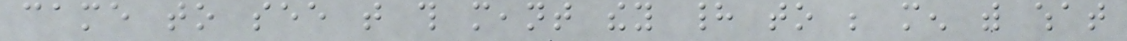came to see that this meant they had to be men with what
